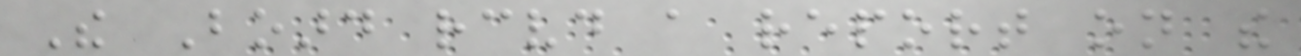The Board received a report on the
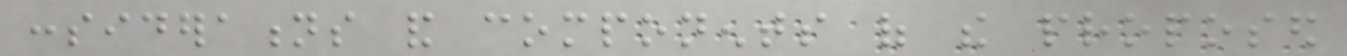considerations and components of the proposed
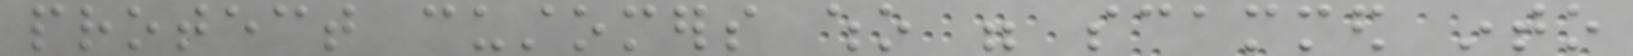protect customers who were scammed into
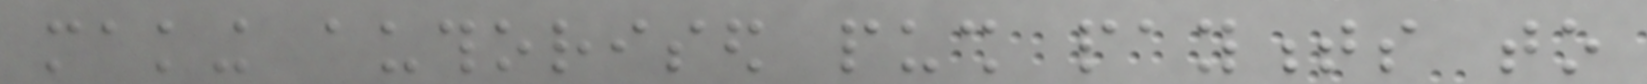making authorised push payments to
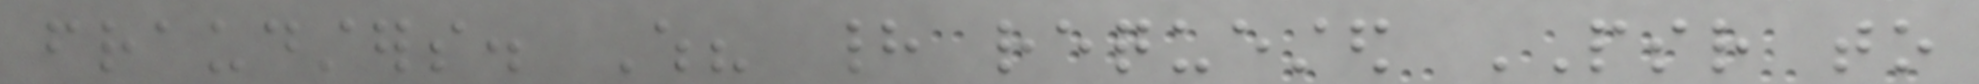fraudsters. Which? had requested PSR to
